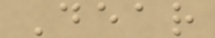Dear
